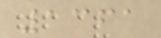1361
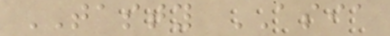TASTY ASIA
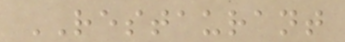RESTAURANT
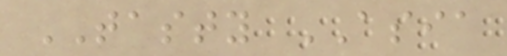TASTY ASIA
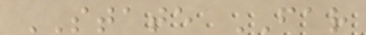STATE FAR
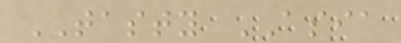TASTY ASIA
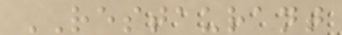RESTAURANT
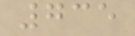735
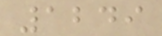1249
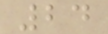24
